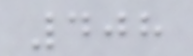408
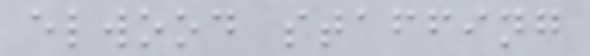elwood staffing
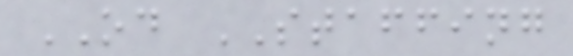OD STAFFING
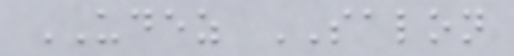UDEZ SALON
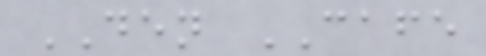DEN CAFE
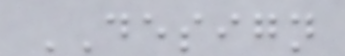DESIGN
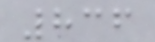836
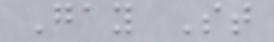Gay St
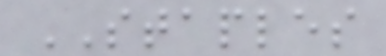STAPLES
